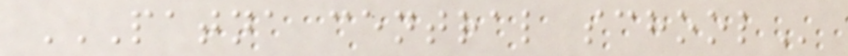PATNA CENTRAL SCHOOL
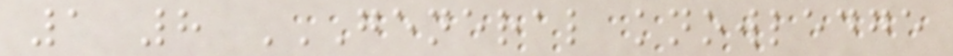1 8 GENERAL KNOWLEDGE
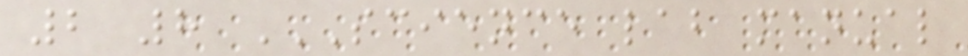2 8 SCIENCE LAB MANUAL
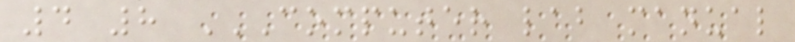4 8 COMPUTER LAB MANUAL
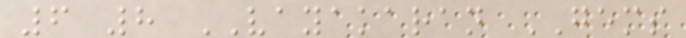6 8 VAYAKARAN GEMS
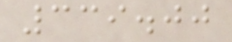339.00
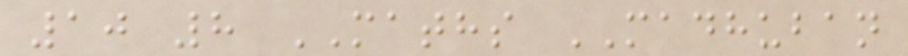10 8 MATHS MADHUBAN
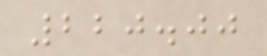220.00
